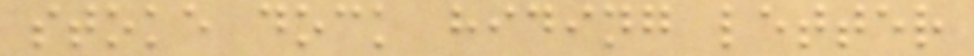stoke dock hiding letter
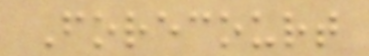Forecourt
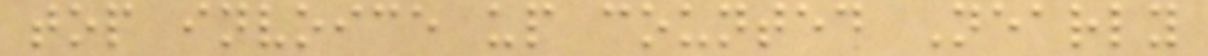top invoice up counted Nearly
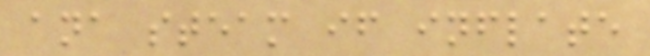ana steam if inflate
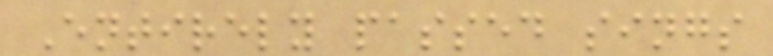Entirely passed sings
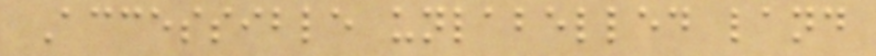Accessible unlabelled land
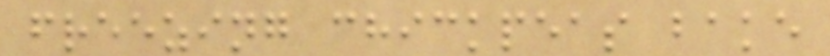freezing chickpeas bake
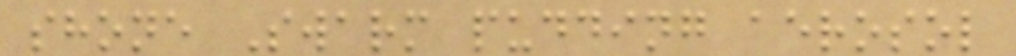shone Swarm pudding aerosol
